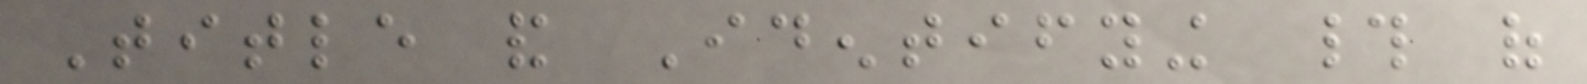Title and Identifying # of
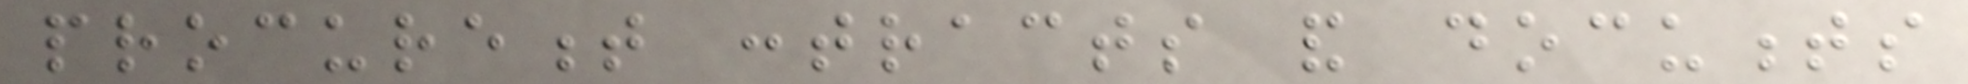procurement contracts and documents
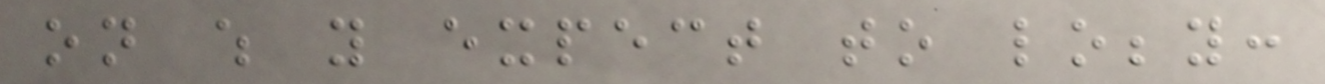on which you expect to lobby:
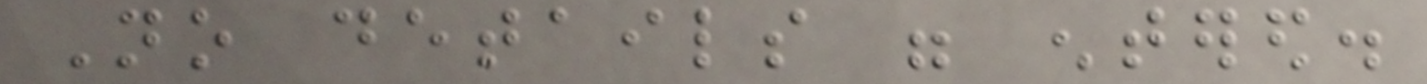No details were entered.
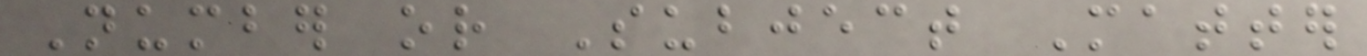Number or Subject Matter
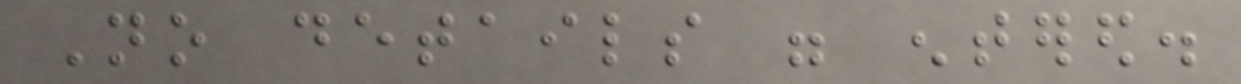No details were entered.
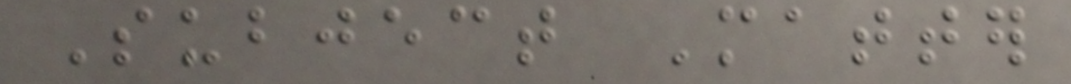Subject Matter
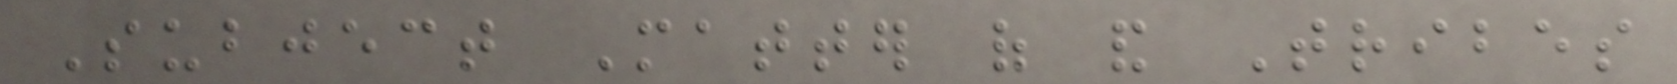Subject Matter of and Tribes
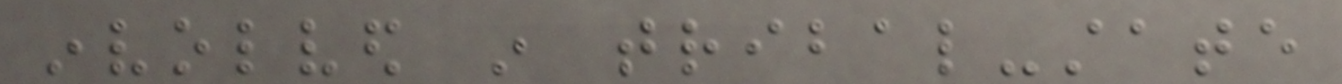involved in tribal-state
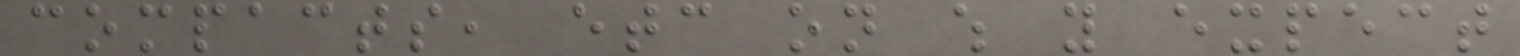compacts, etc on which you expect
